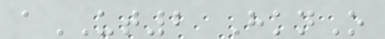aUT2 HknO
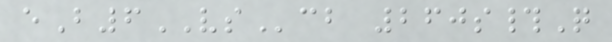eB6VScb 260s#Q
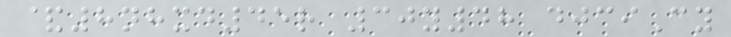&8nhxd45r 30y48 djciCy
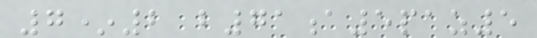7*2 b71a5paz5
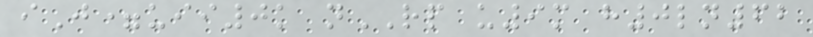iJ=uii0k nRP u9m h0ln62
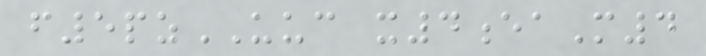f5pzUUC x4eaM4
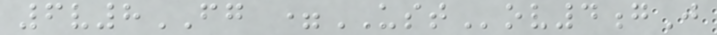6v8FG =USTov4gJ
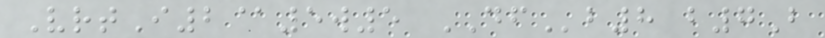VrtI2@5w5 DFb8 b7B
